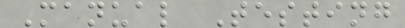Manual Testing
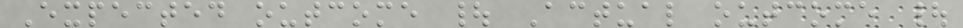Expected outcome | Actual outcome |
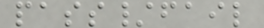pass/fail
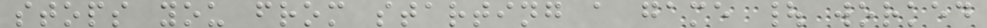stops you from starting a game | worked
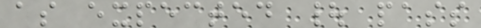as expected | pass
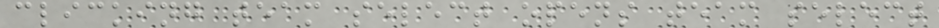clicking team select opens team select
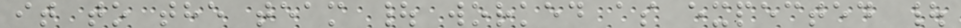it to the team | worked as expected |
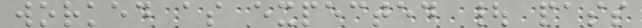worked as expected | pass
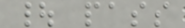| pass
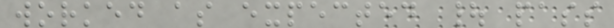worked as expected | pass
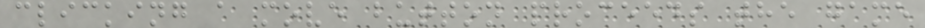clicking a move button proceeds the game
